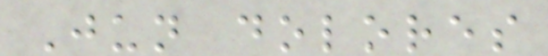Jun dolores
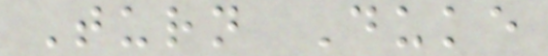Turn Duke
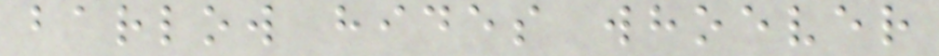barlow hides whoever
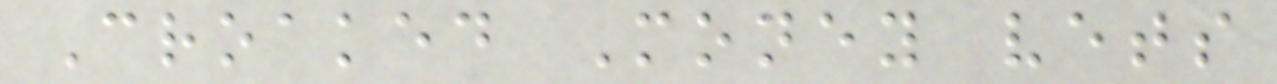Croaked Money vets
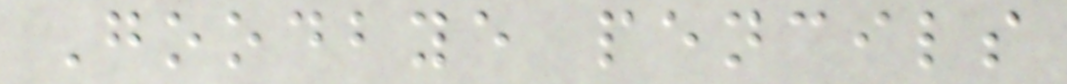Goodbye pencils
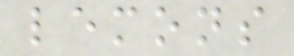lemons
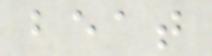beat
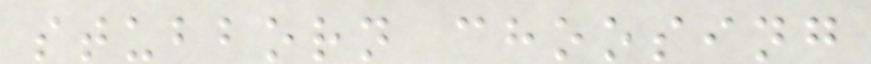stubborn choosing
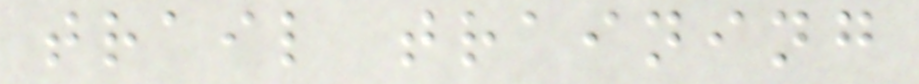trail training
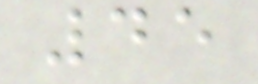45
